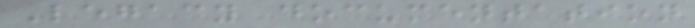Legacy documentation
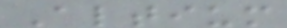Altium
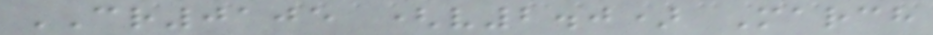CR0105 (v2.0) March
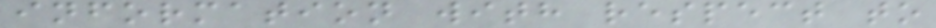information with respect to
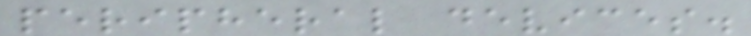peripheral devices.
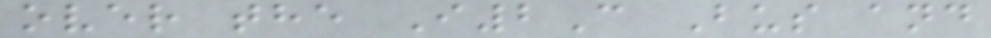over the I2C Bus and
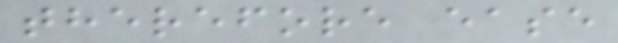therefore ease
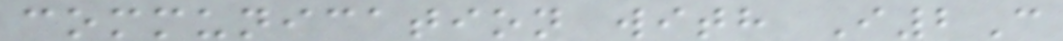communication with I2C
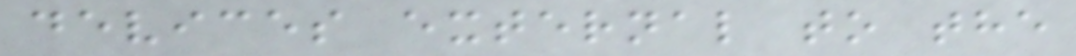devices external to the
